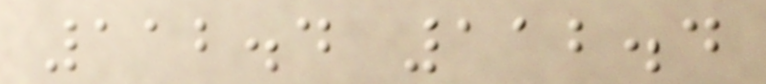112.4 112.4
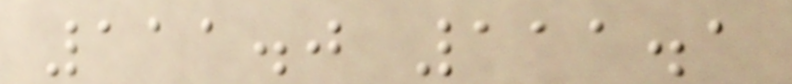111.0 111.1
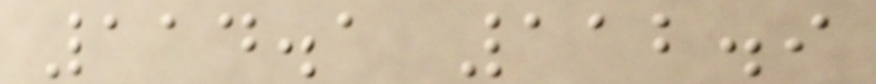114.1 112.9
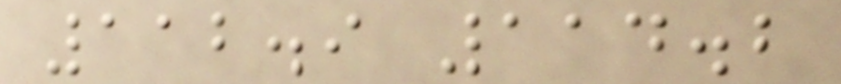112.9 114.2
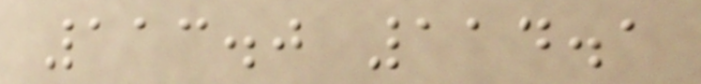113.0 114.1
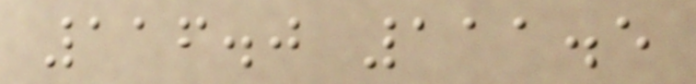116.0 111.5
